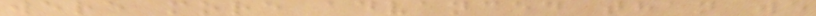were more advanced than we
